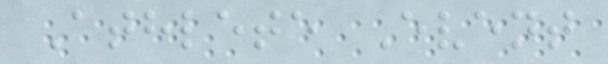Athlete Event
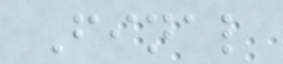Final
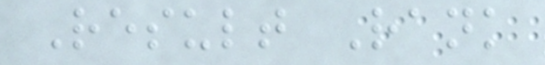Result Rank
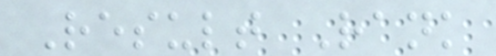Result Rank
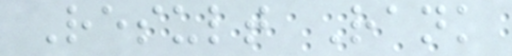Result Rank
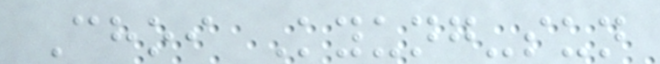Choi Kyung-sun
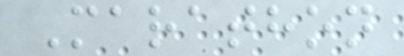Marathon
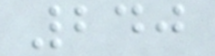240
